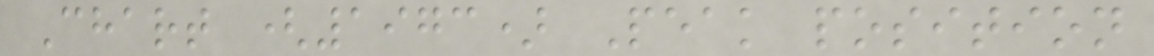Chart (1973) Peak position
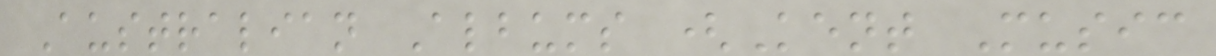Australian Albums (Kent Music
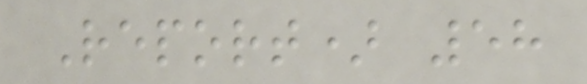Report) 58
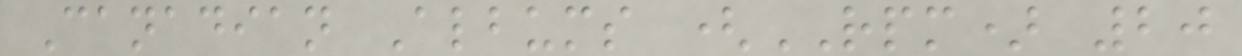Canadian Albums (RPM) 20
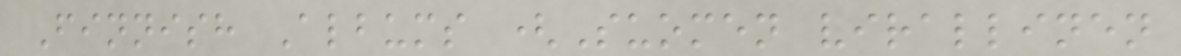Finnish Albums (Suomen virallinen
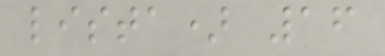lista) 16
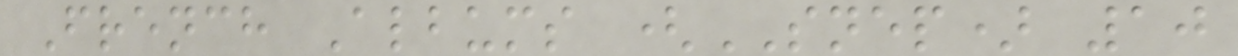French Albums (SNEP) 10
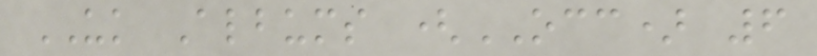UK Albums (OCC) 6
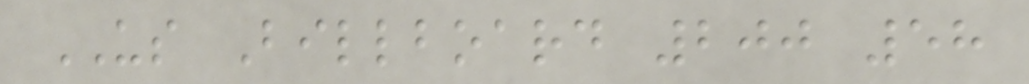US Billboard 200 58
